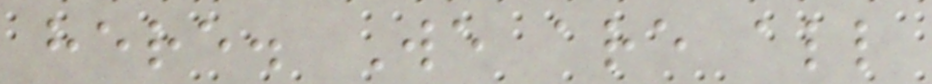here. We are all
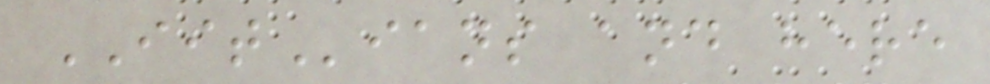IITians and here
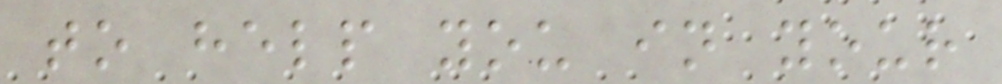to help you in your
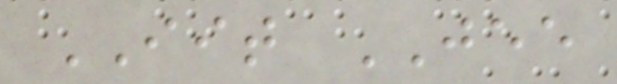IIT JEE
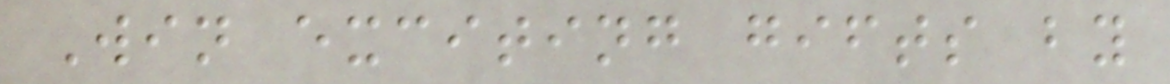Win exciting gifts by
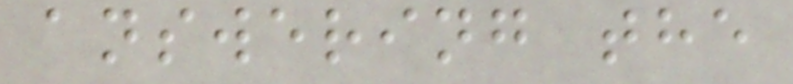answering the
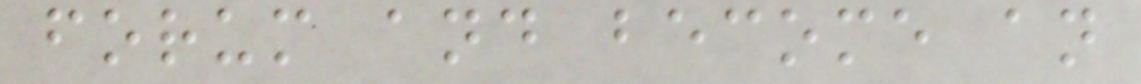forum and become an
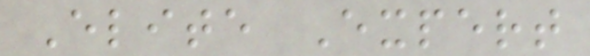Elite Expert
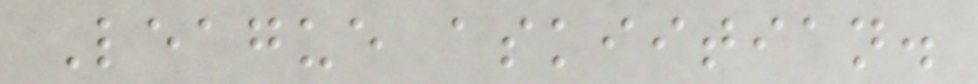League askiitian.
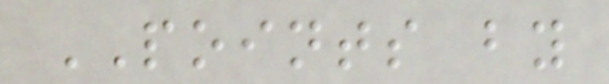POINTS by
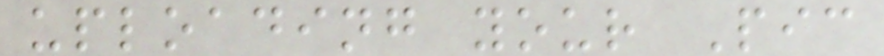uploading your Pic
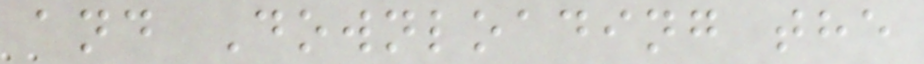and Downloading the
